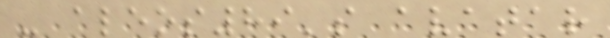- aleos89's avatar
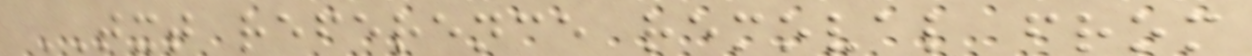TXT reference removal from
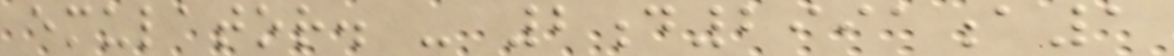emulator. - 2d2991a1
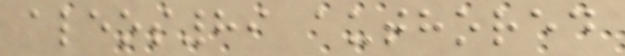aleos89 authored
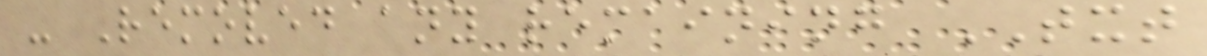- Removed any remaining TXT
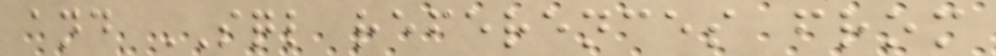and SQL references from
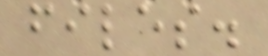files.
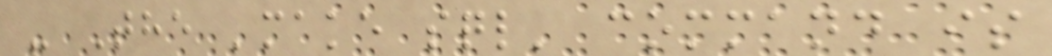- The 'make sql' command is
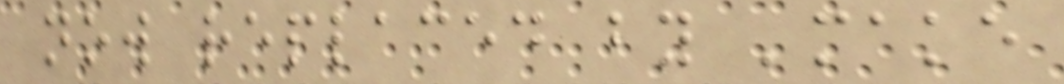now replaced by 'make
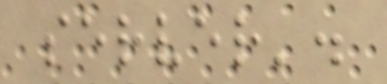server'.
